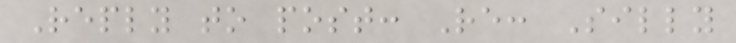Reply to post: Re: Silly
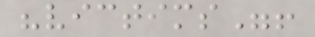"victims"!
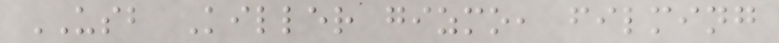USB Killer gizmo, filming
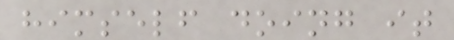himself doing it
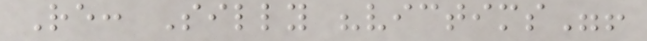Re: Silly "victims"!
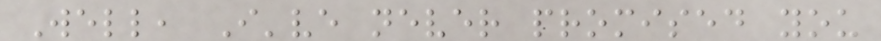Well, I've never promised you
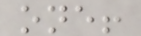one!
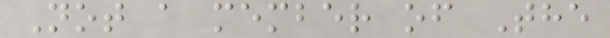Not a member of The
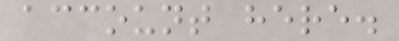account here.
